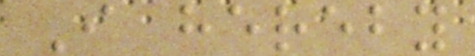I hereby
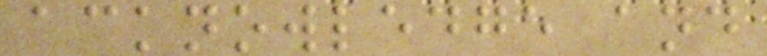acknowledge and
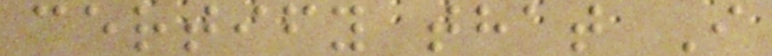certify that I
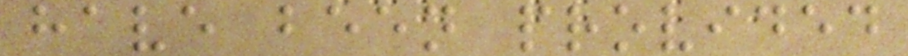have been provided
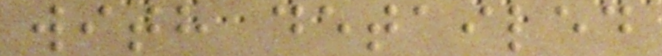with detailed
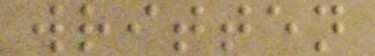written
